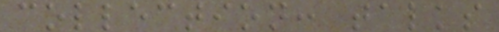collection: talks
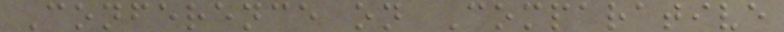Conference on Comparative
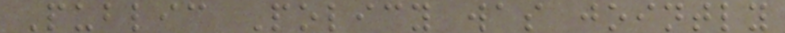Public Policy was jointly
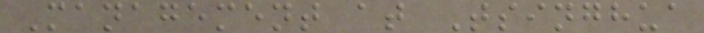Management at Tsinghua
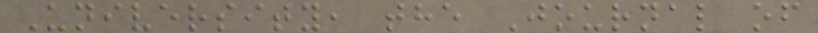University, the Journal of
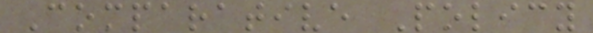Comparative Policy
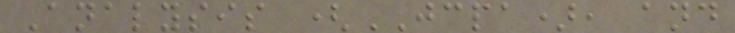Analysis (JCPA), and
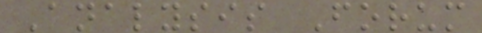Analysis Forum
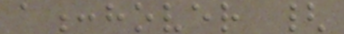a:hover {
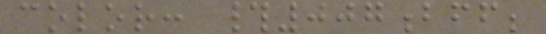color: #007bff;
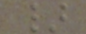}
